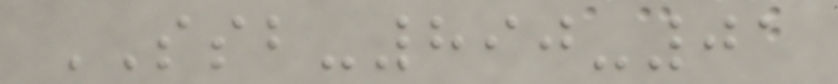SSB-890-01
